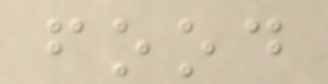food
